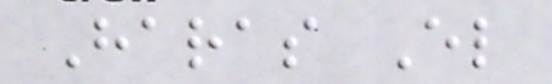Haras El
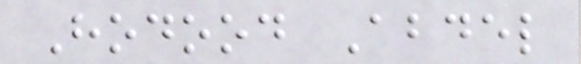Hodood Abdel
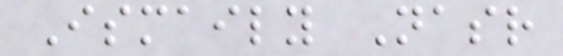Ismaily Nasr
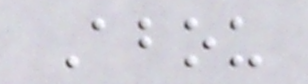Abou
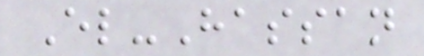El-Hassan
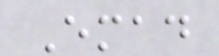Emad
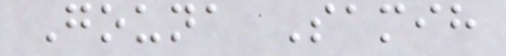Gouna Samih
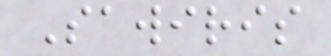Sawiris
